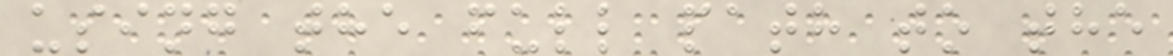using the full path to the
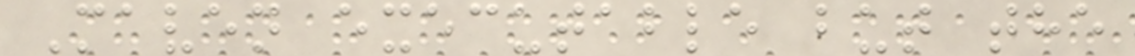Maven executable but the
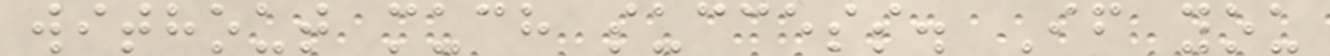without much success. If you
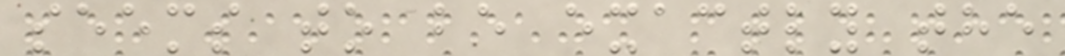seems to be exactly the
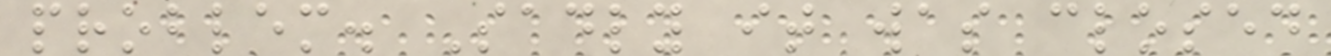problem. Sadly it was closed
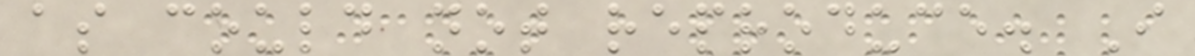as could not reproduce. I
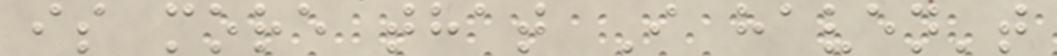is more that I haven't
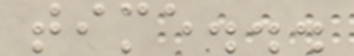time...
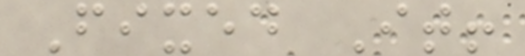Fixed It!
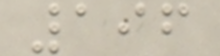196
